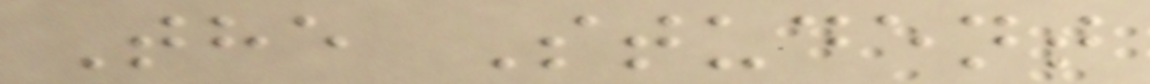The Student
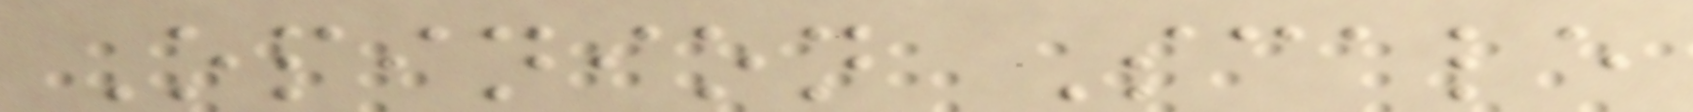Opinion Scale
